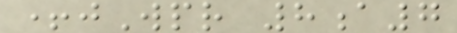+jWpr 8a7
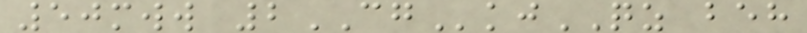50mww 2CGkjQZ beh
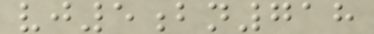vj5bn718
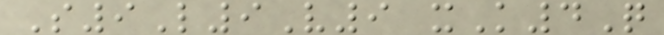S9L9V9 xK4Q
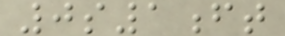0s1ft
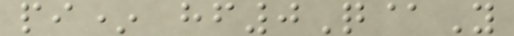pi* hf0Q@Y
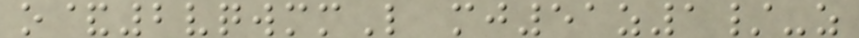o&2vqwmmL mj51z1/-z
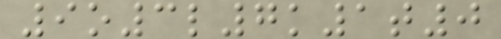9o3l7k1t0
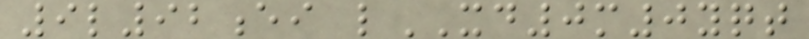9l92ei lXD0m0yqt
